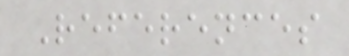References
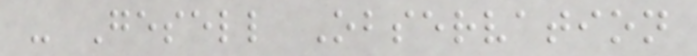- Gesell Observation
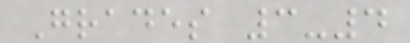Grades 3-4
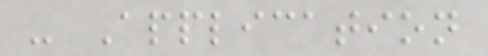- Application
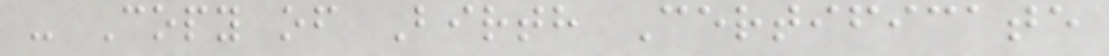- Copy of Birth Certificate
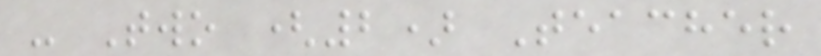- Two (2) Teacher
